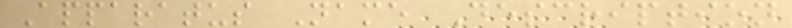Apparatus Name Description
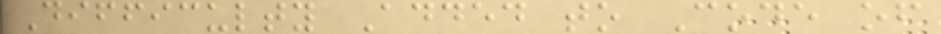Difficulty Added to Code of
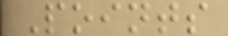Points
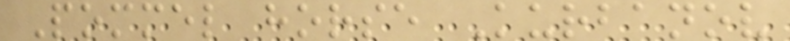Pommel horse Kurbanov
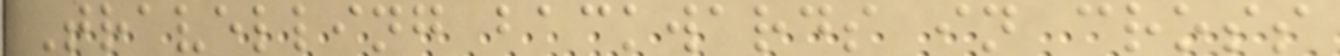Travelling backwards in cross
